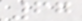67
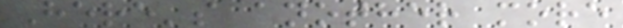Here's another more
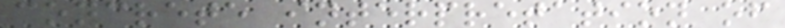concrete interpretation of
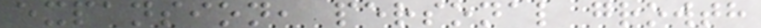expansion, personal growth
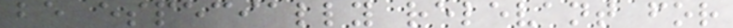be especially relevant for
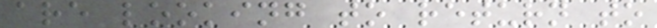are looking to return to
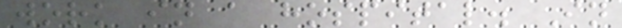work in a hospital. In
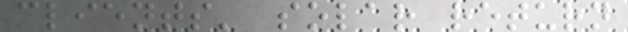clients' solar return
